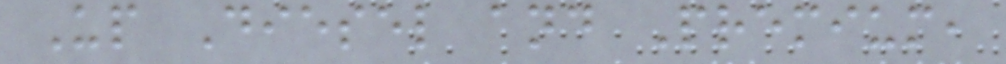Up Diesel and Premium,
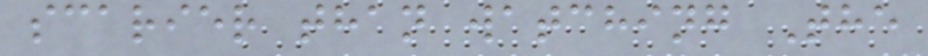scarier than watching The
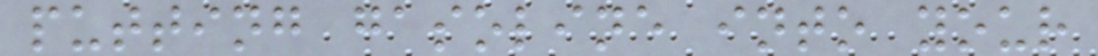putting gasoline into your
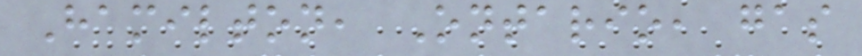Hamilton, Ontario, gas
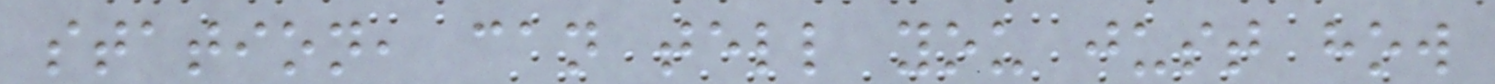station, can tell you just how
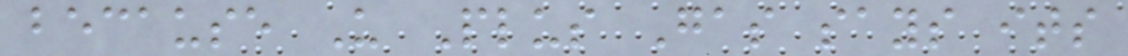because U Plus Gas says its
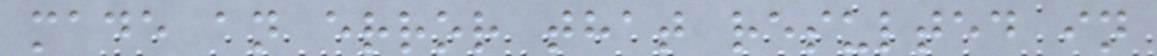made an error that resulted in
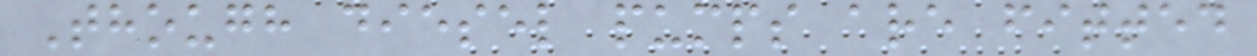Though diesel pumps are fitted
